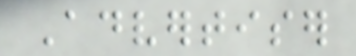Advertiser
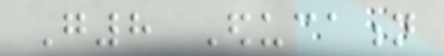G8 Education
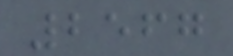2567
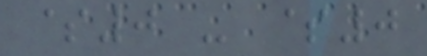$0 - $0
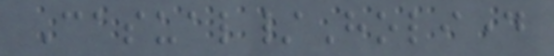Casual/Holiday
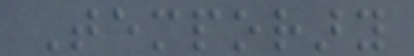Temporary
